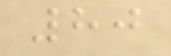80
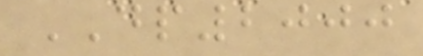DP2000
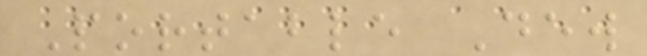Portable Dew
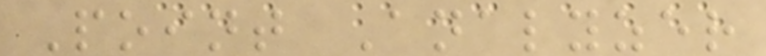Point Analyzer
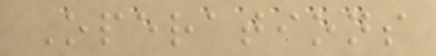Operations
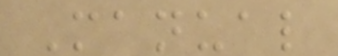Manual
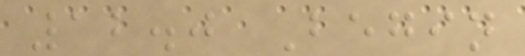12.0 Begin
